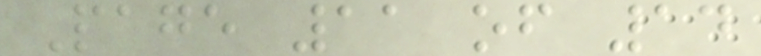Page 11 of 14
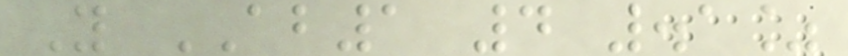Y AB1 4 .1%
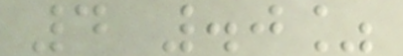4 .0%
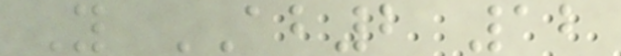Y AB2 12
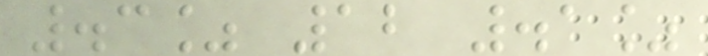.3% 12 .1%
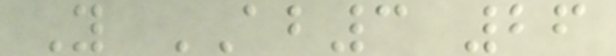Y AB3 26
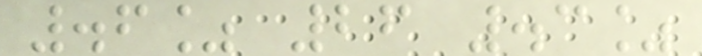.6% 26 .3%
